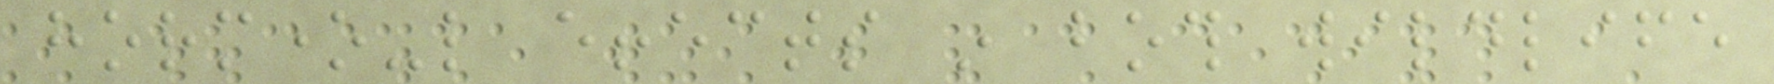hormone-like effects in both wildlife
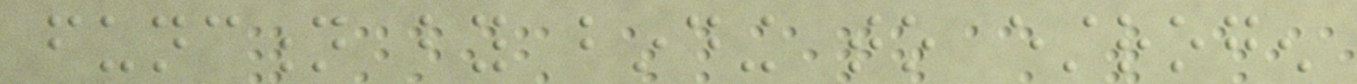function by binding to estrogen
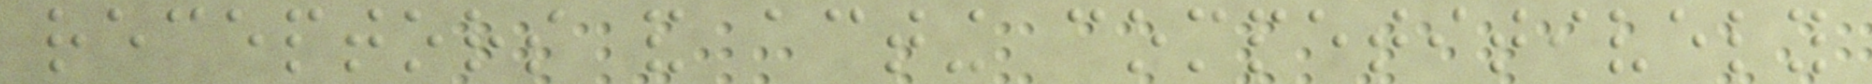receptors and acting competitively
